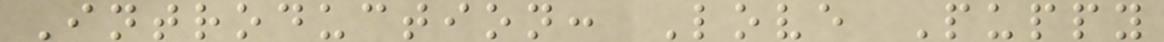Introduction: Love Puppy
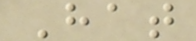Hat
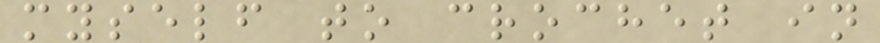myself to crochet in
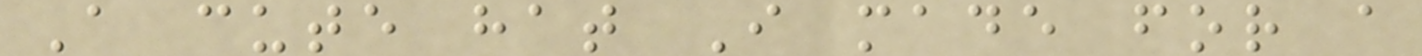A cute hat I made for a
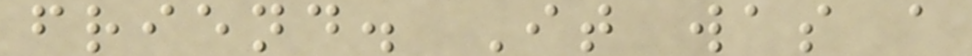friend. It was a
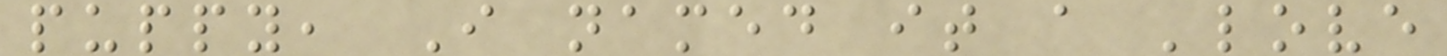puppy, I named it a 'love
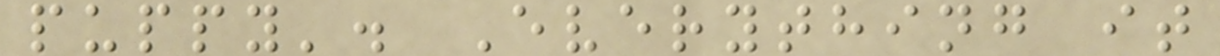puppy'. Everything it
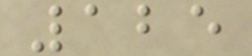125
